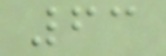63
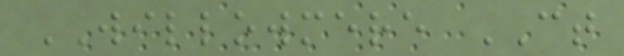WILLOWMERE CT
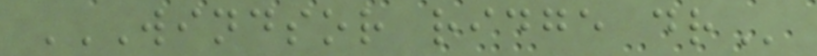WINDSOR RIDGE DR
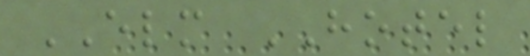ELM HOTEL
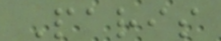Paris
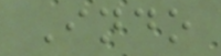Indo
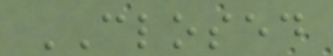CLOSED
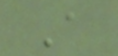A
